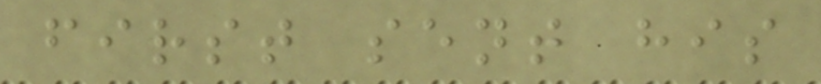first sent his
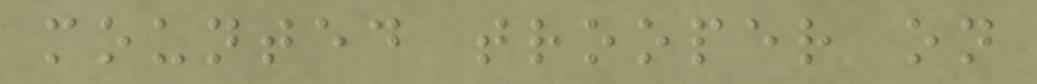mounted trooper on
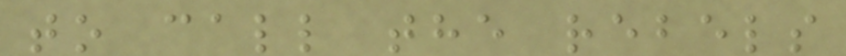to call the rebels
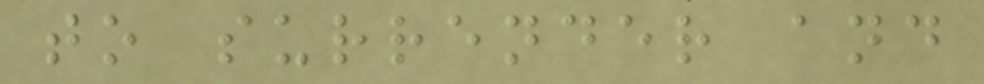to surrender and
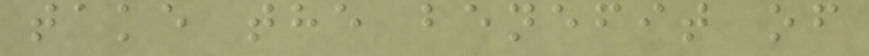take the benefit of
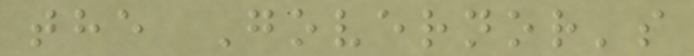the Governor's
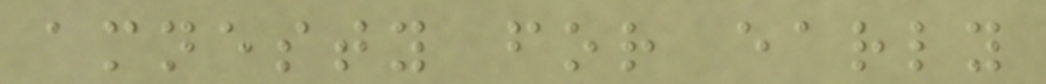amnesty for early
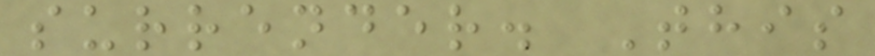surrender. This
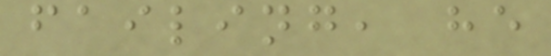failing, he
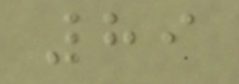89
